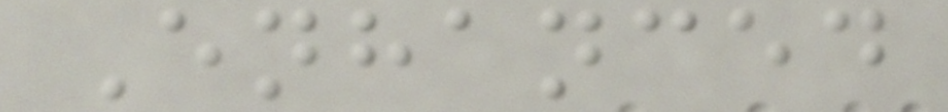Enhanced
